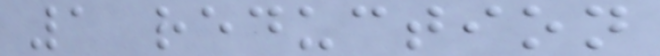1 reduction
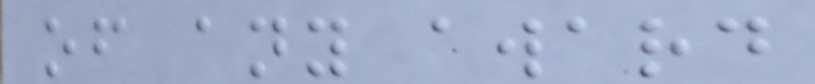of any award
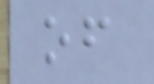of
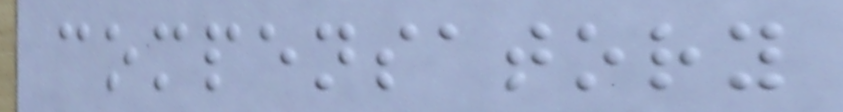compensatory
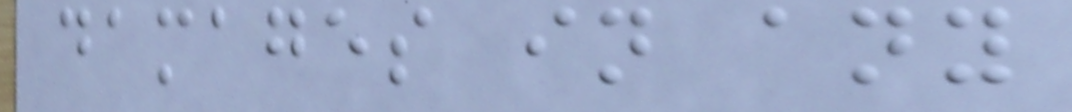damages in any
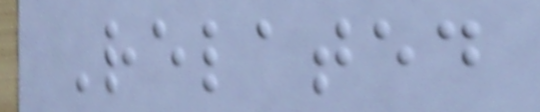Related
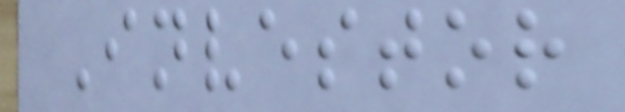Investor
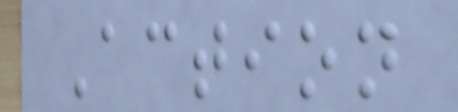Action
